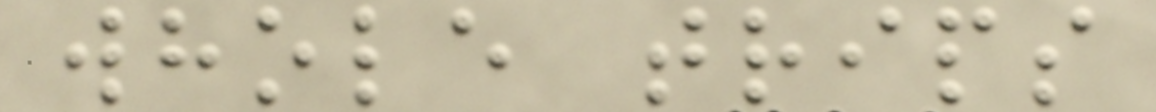whole trips
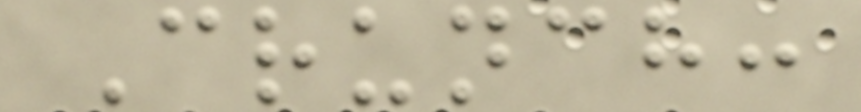Crunch:
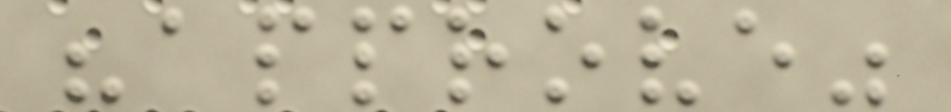"approve"
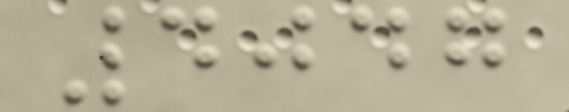4047
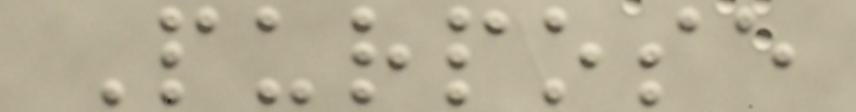Purpose
